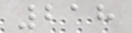218
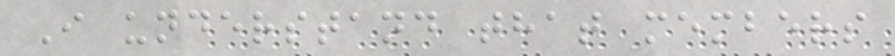I understand that members
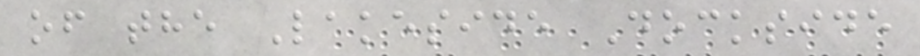of the Lakeside Dockside
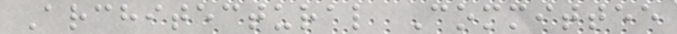Architectural Committee
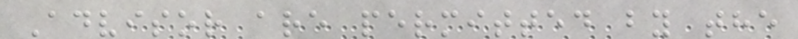Advisor are permitted by the
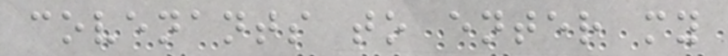covenants to enter my
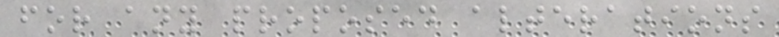for any proposed alterations
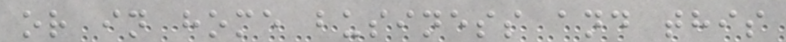or in home business and this
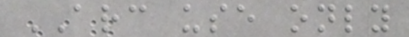ARC use only
